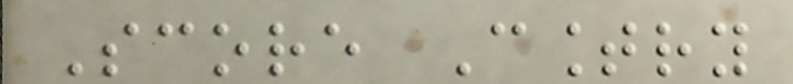Score Country
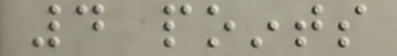4 points
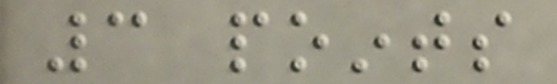3 points
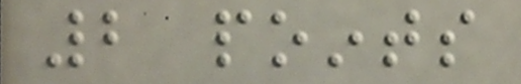2 points
